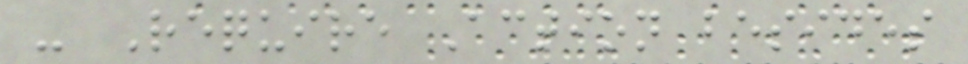- Require Action besides
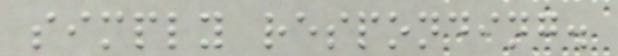simply responding.
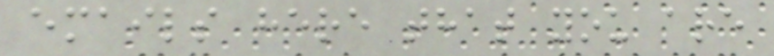emails here that you are
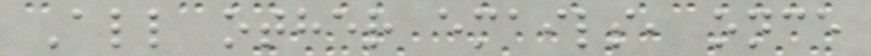All other emails, once
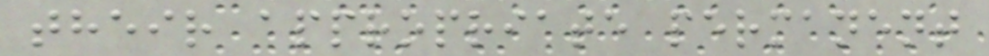their appropriate permanent
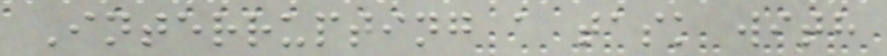Interrupting a task with
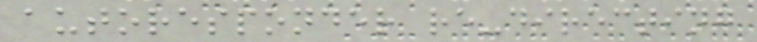autoresponder re-directing
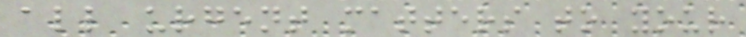all urgent matters to your
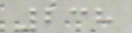238
